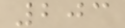203
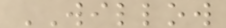WILLOW
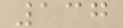137
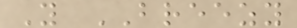Y BREEZY
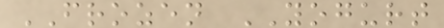FROZEN YOGURT
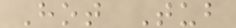Hot Tub
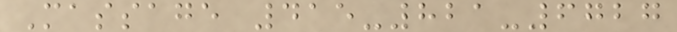Massage 415-821-6727
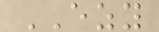EZY
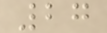27
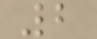2
